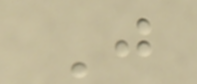J
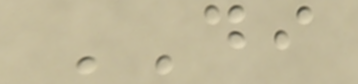DI
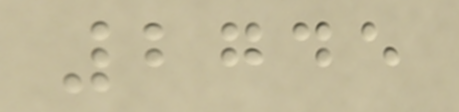2745
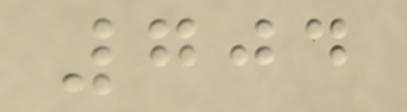704
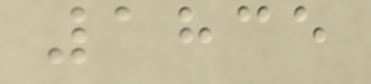1835
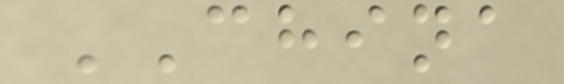CHINA
